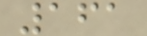161
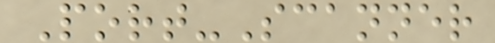Port-Scanner
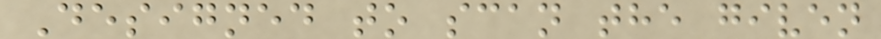Designed to scan the given
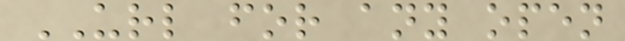URL for any open
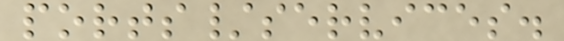ports/services.
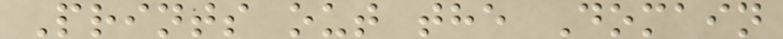Prints out the Domain
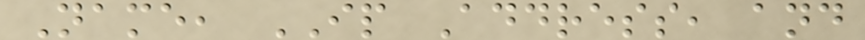Name, IP Address, and
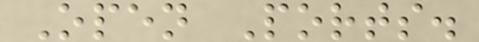Open Ports.
